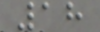18
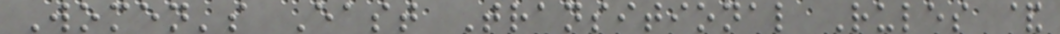Women's East Transitional Rules &
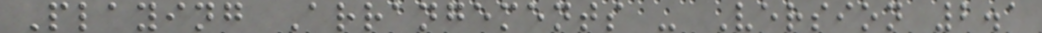Playing Arrangements - Version 2.1
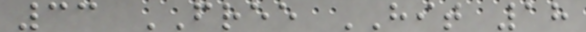33 FREE HIT 18
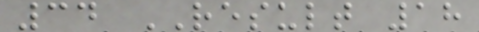34 RESULT 18
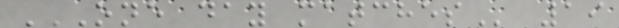ONE DAY MATCHES 19
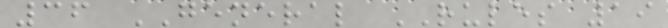36 GENERAL RULES 19
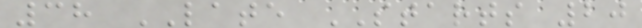38 LATE STARTS 20
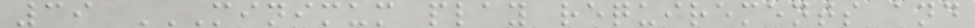39 MINIMUM PLAY REQUIREMENTS AND
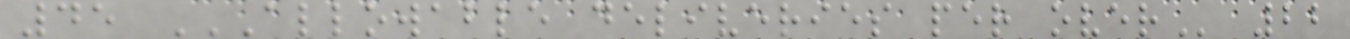45 ALLOWABLE DELIVERIES PER OVER 22
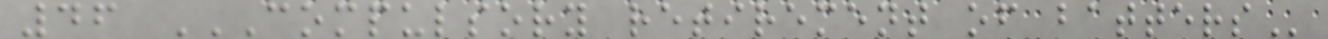46 COMPULSORY RETIREMENT OF BATTERS
